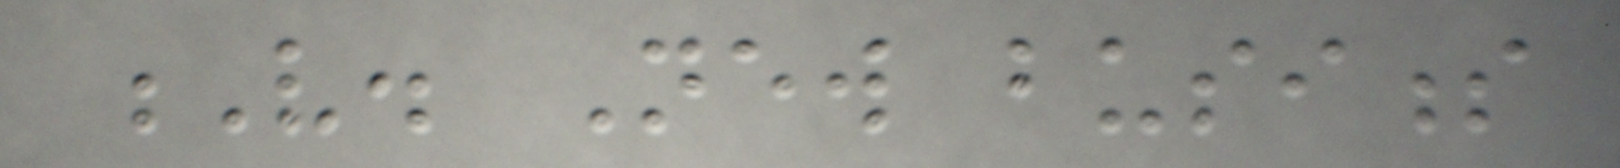V. New business
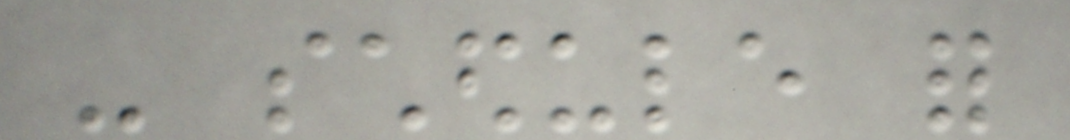- schedule for
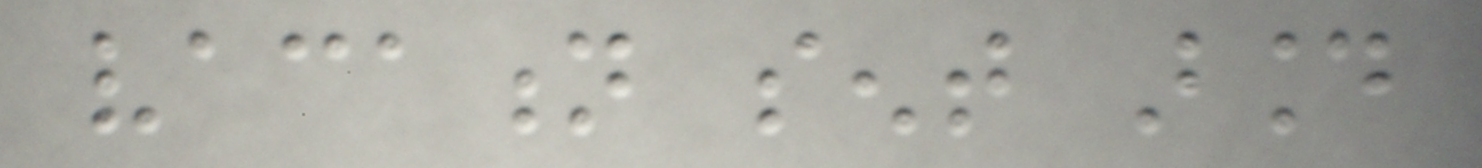vacation sent around
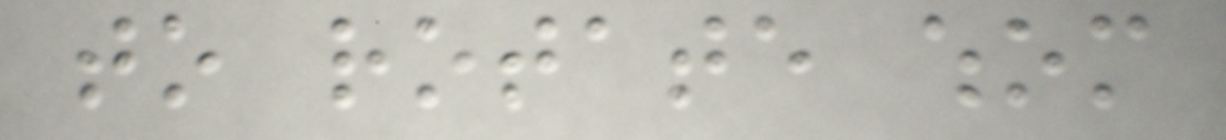to rotate whom
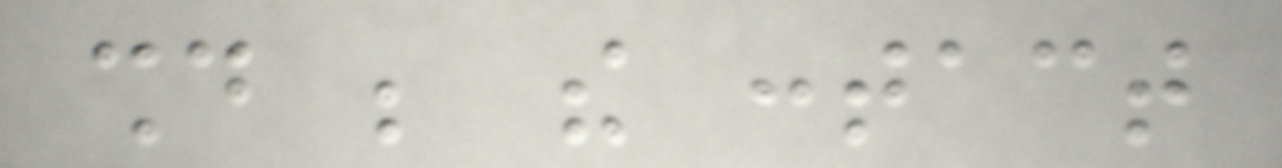should be the contact
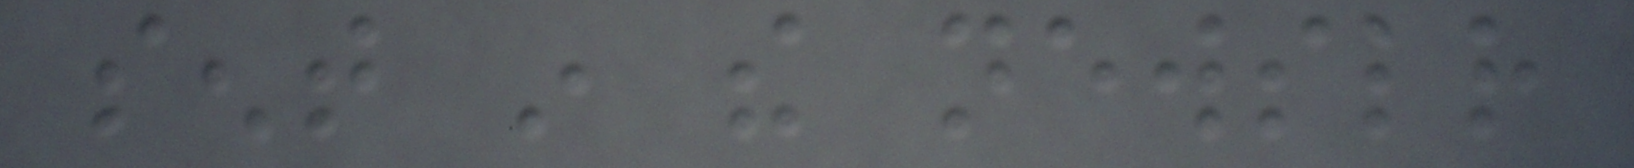sent in the newsletter
